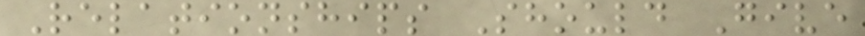Relationships Should Give
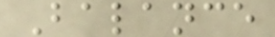Balance
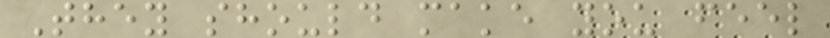They should make you feel
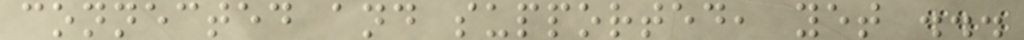connected and supported, yet ...
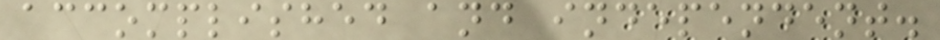accomplished and independent.
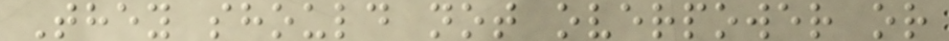They should not overpower or
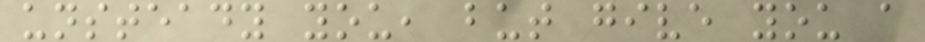unsteady you, but give you a
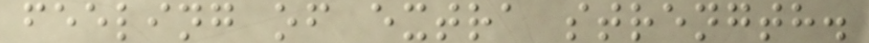feeling of extra strength.
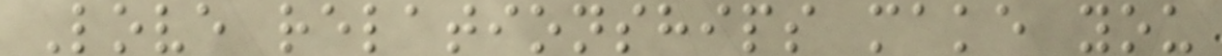Love relationships make you
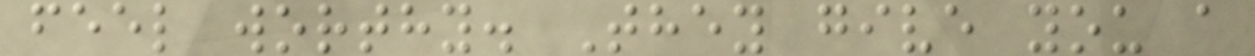feel worthy. They give you a
